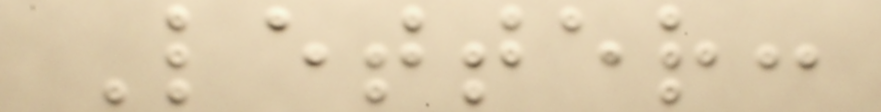Letter:
